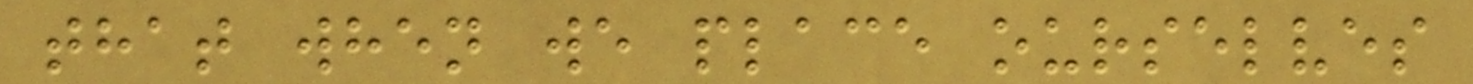that when we place ourselves
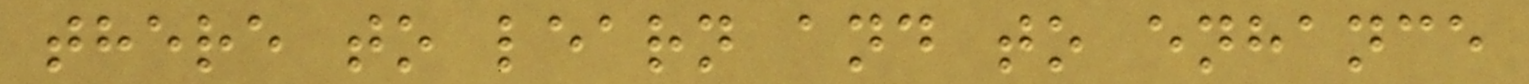there to learn and to enhance
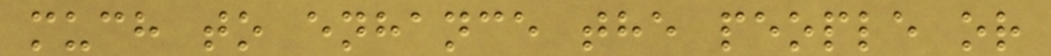much to enhance the people or
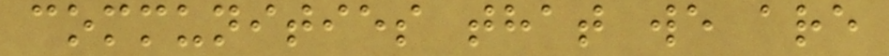communities that we are
